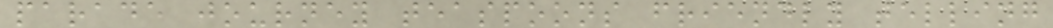parade journey teaspoons friendly telling
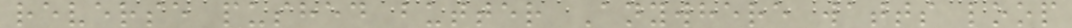reverse pushed butter Anywhere watts loop
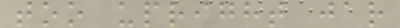too upright jar
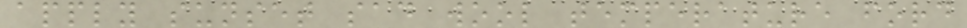apply sunset sad wool temperature ford
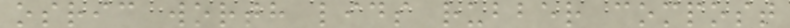osric worth lids rubber compost
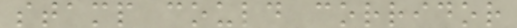stamp could corridor
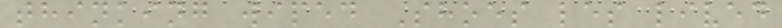thinking wiped Shoes les lived
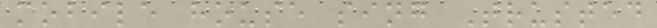mobile house sing Trusted
